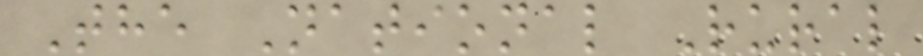The National Rural
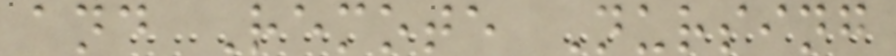and Remote Nursing
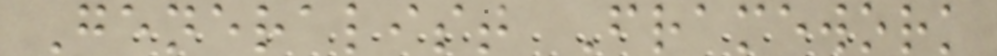Generalist Framework
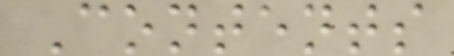Contents
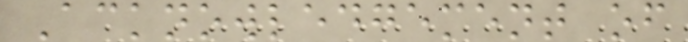Acknowledgement of
